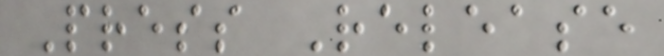Press Release
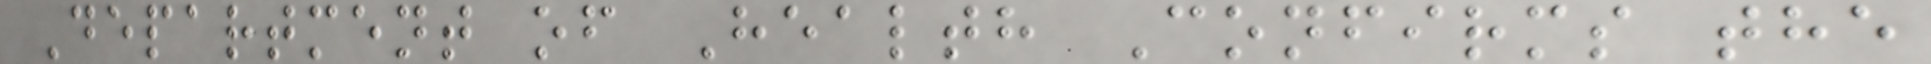Department of Health Confirms the
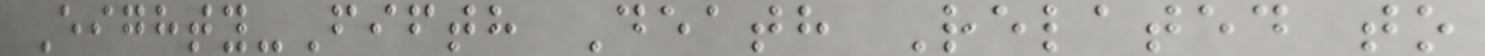Eighty-Fifth Death Related to
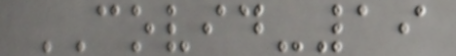COVID-19
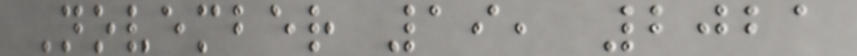November 19, 2021
